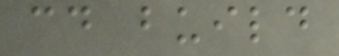cd build
